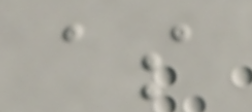as
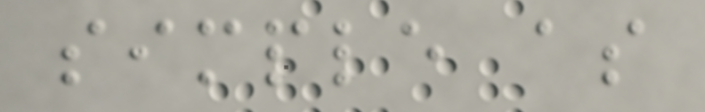simple as
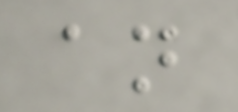an
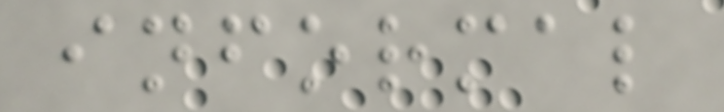informal
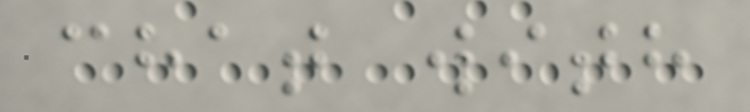chat with
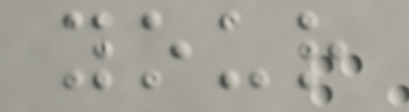your
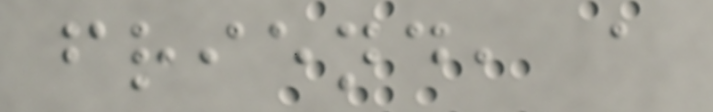friend, a
